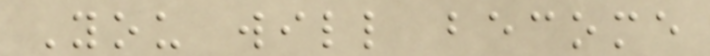You will become
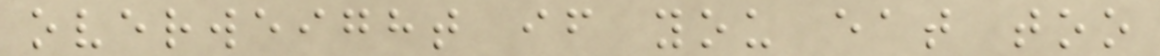overweight if you eat too
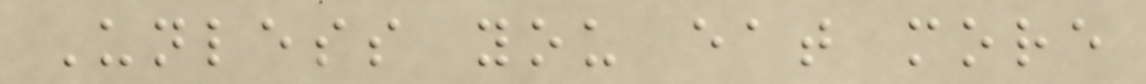Unless you eat more
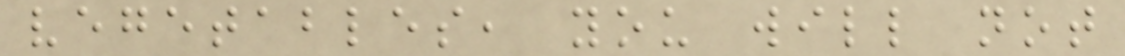vegetables, you will not
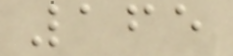165
